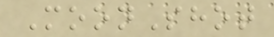MoonShot
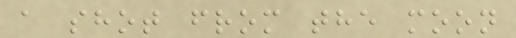a shot from the moon
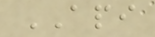API
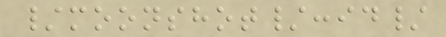/moonshot/:id/
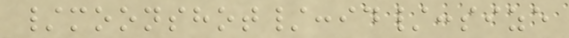/moonshot/:id/:size
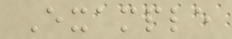Example
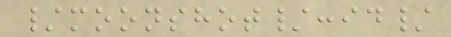/moonshot/:id/
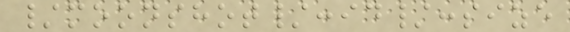/moonshot/:id/:size
